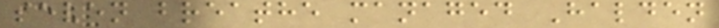seven breathe managed Halden
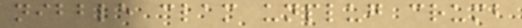nibble clam unplug crumb
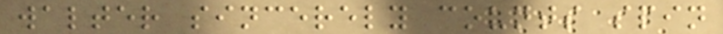walter sincerely counts spin
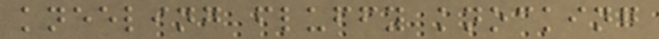kneeling fluffy knocking
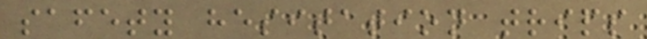safety hesitation trips
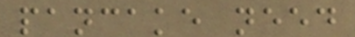pancake need
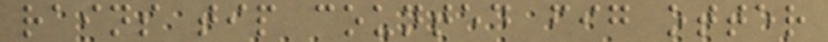rains tip counted fig otter
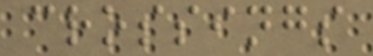crossings
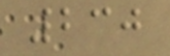230
